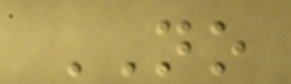NO
